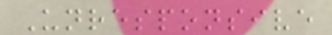Unresponsive
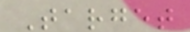Target
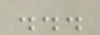...
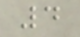4
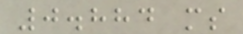0.884 ms
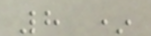8 *
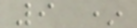9 *
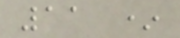11 *
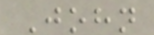John
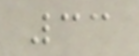33
